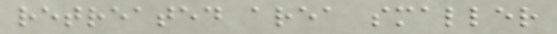retreated area smaller
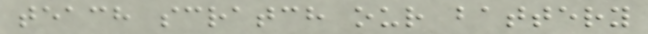teach scratch our battery
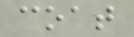coat
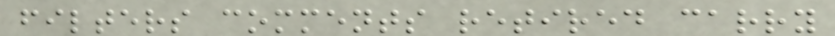filters comments retired carry
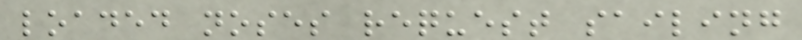loaded noses request sailing
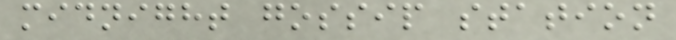midnight gossip station
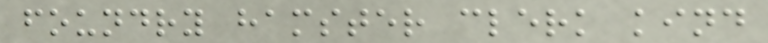foundry hamster clerk kind
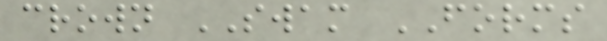crown SWAM FORMS
